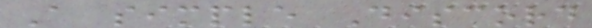A simple Discord
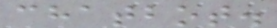chatbot.
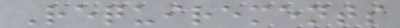Requirements
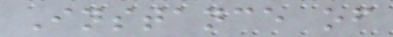Instance of
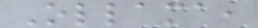Ollama,
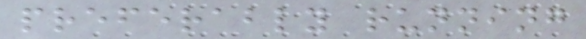preferably running
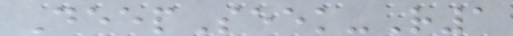DeepSeek-R1
